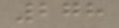278
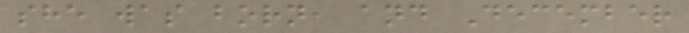she was born, and December
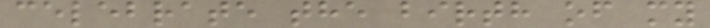celebrate the birth of my
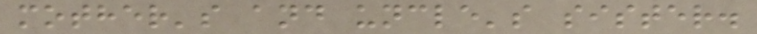mother's and uncle's sister.
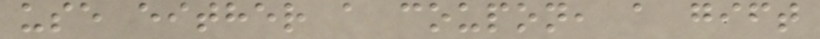use either a coupon, a gift
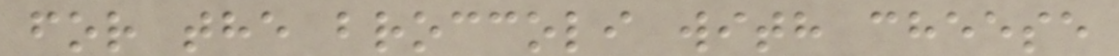for the broccoli with cheese
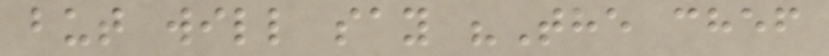but will say "The chef
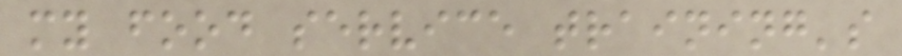my food service training's
